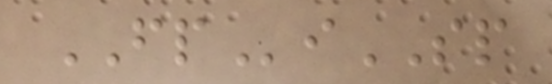FPiSP
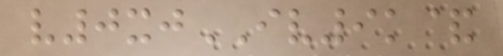v0xjIV9k&
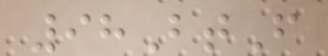98BtF
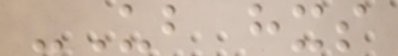-Ub hxs
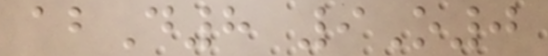abD8 9O0
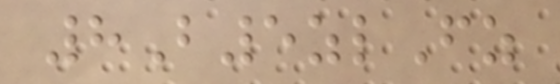8B5zlFz
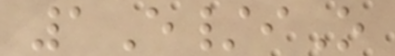1E/iO
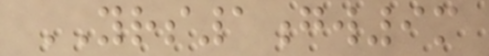YRS1gw9m
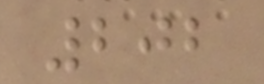202
